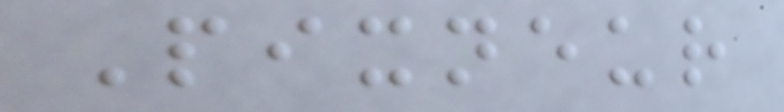Pixneur
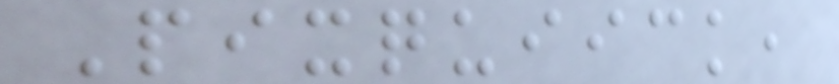Pixquiick,
